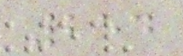254
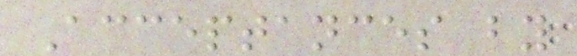Acceptances by
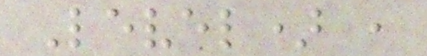Level) ,
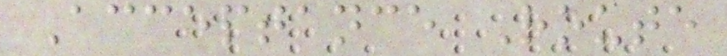Acceptance Route
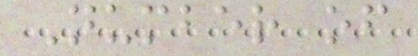Number of
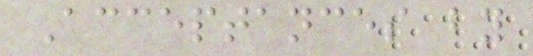Acceptances by
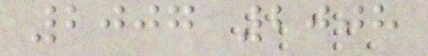2007 2008
